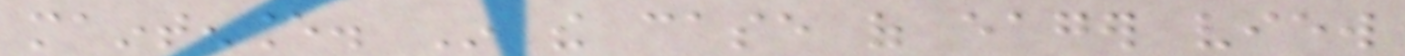maintenance. In the case of eager view
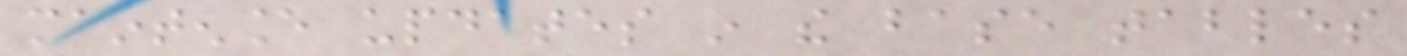maintenance updates in the base tables
